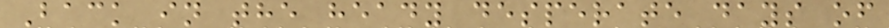Back in the heady desperate days of
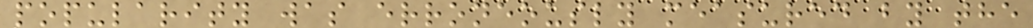popularity was erroneously measured by the
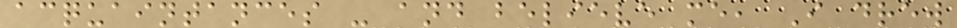acquaintances - and believe me, I drew
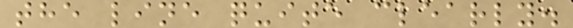the line quite clearly.
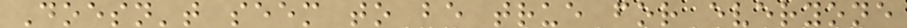Doesn't seem to be true for everyone
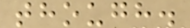though.
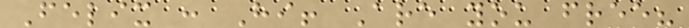Felix : Hi! Are you free?
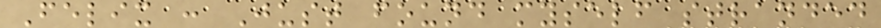Felix : Just found myself stranded
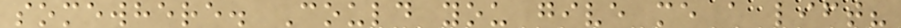somewhere. Could you give me a lift?
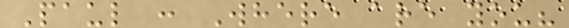Paul : Where are you?
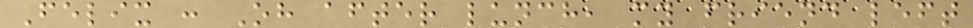Felix : Oh after lunch, my friend left
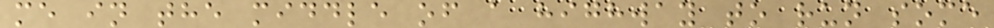me in the middle of a highway to run some
